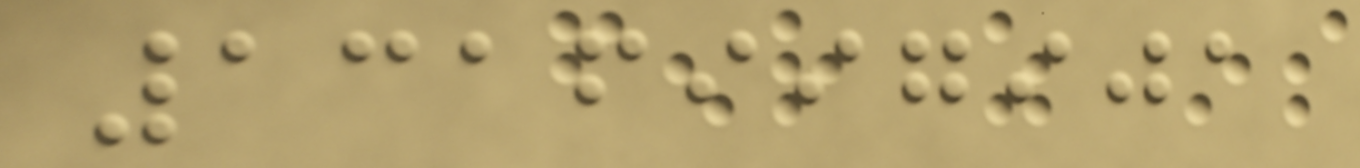1316997901
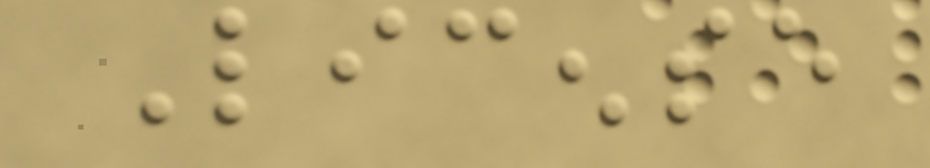License
